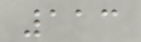113
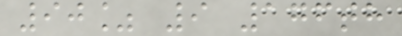90% 9 176th
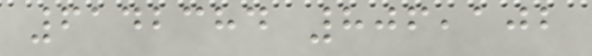6142384 806,102
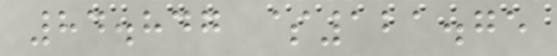84.847 $121.75
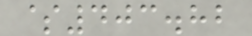$403.82
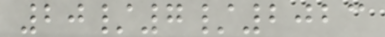20/7/2023
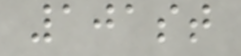101st
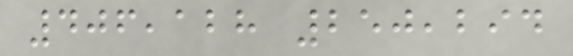406,128 250,294
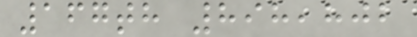167th 898,802
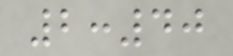2:40
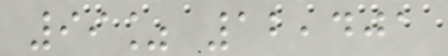99% 12,401
